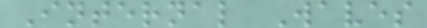Internal Waves
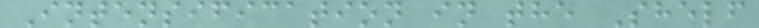Intensification in the Shelf
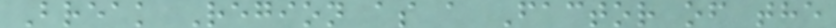Break Region as a Factor of the
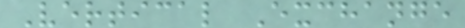Vertical Exchange
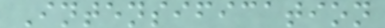Intensification
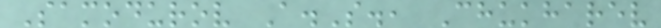Samodurov A.S., Chukharev
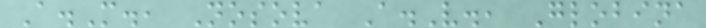A.M., Nosova A.V., Globina
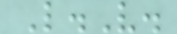L.V.
